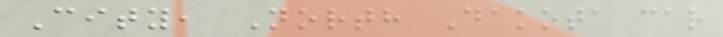City, North Dakota car
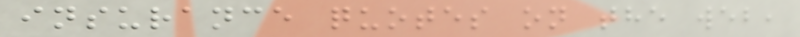insurance quotes on the web,
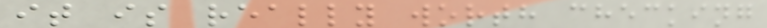it is really worth checking
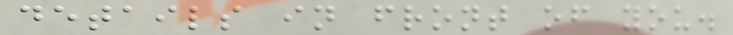details in front of you.
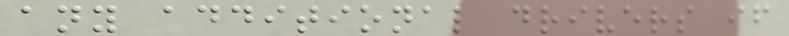any additional drivers if
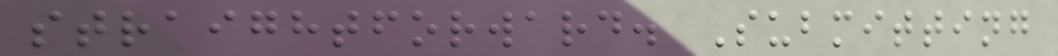straightforward. Submitting
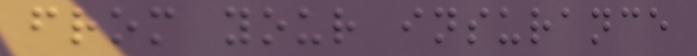from your insurance
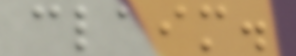claim.
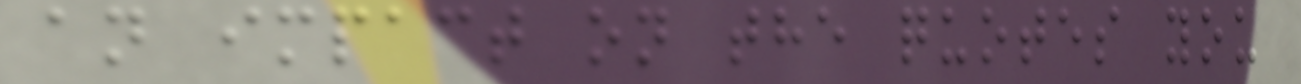an impact on the quotes you
